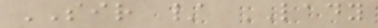SIR / LADY
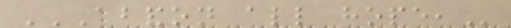ABANDON ALL HOPE,
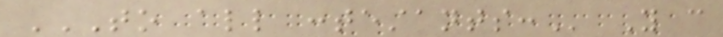TO ALL CONTESTANTS: You can
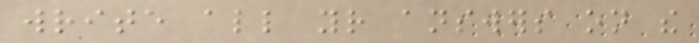write all your answers on the
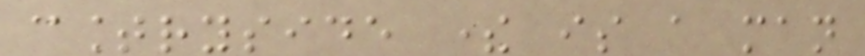countryside there is a man
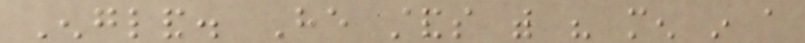England. He stands with his men in a
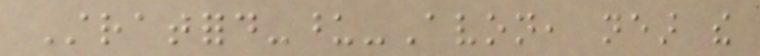Stratford-upon-Avon, near the
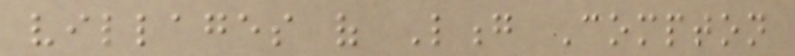villages of Long Compton
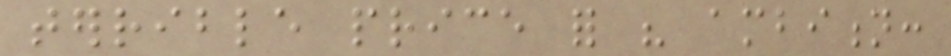terrible price for his ambition:
